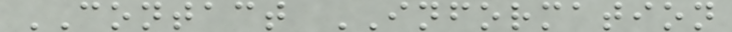CONTACT INFORMATION
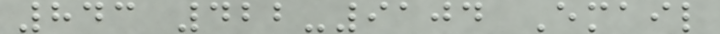843 422-9104 Email
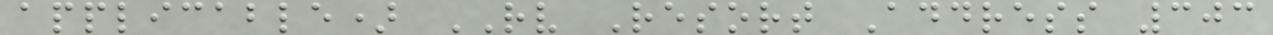applicable) RV Resort Address 303
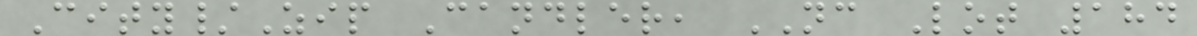City/Zip Candler, NC Lot 184
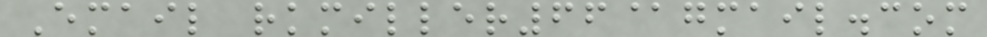Email rkmiller66@gmail.com
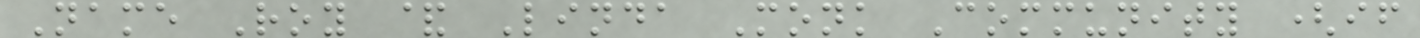Name Roy & Linda Monk Community (if
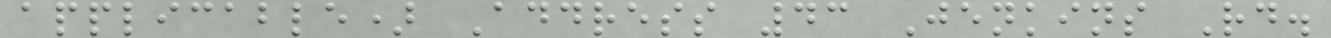applicable) Address 43 Jenkins Rd.
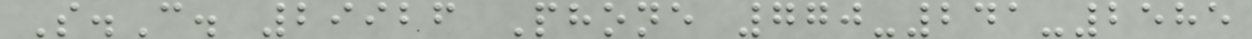S.C. 29926 Phone 770-241-2585
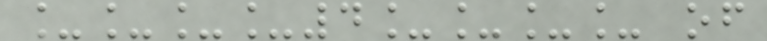____4____ of
